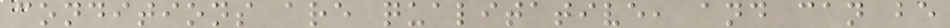conditions are qualitative, and can be
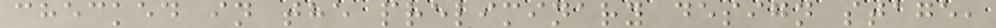checked in the preliminary design stage,
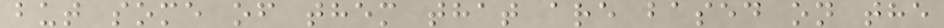but some of them that are based on the
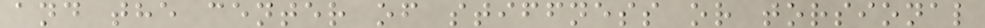and the center of stiffness or torsional
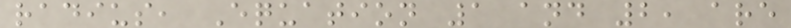radius, Equation 1 and 2, are
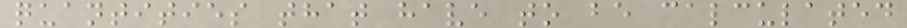quantities that have to be calculated
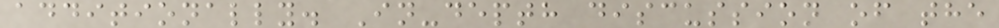additionally. In-depth discussion of the
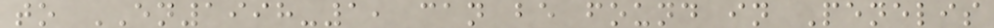to EN1998-1, can be found in Penelis
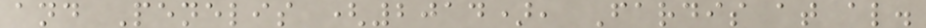and Penelis (2014), Fardis at al.
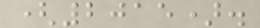(2015).
